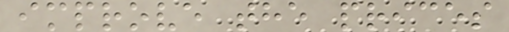improve the prices
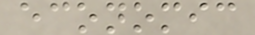economic
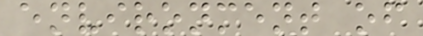environment of
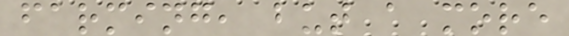farming, but a more
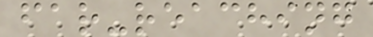far-reaching
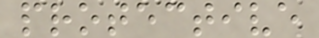protective
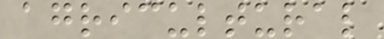agricultural
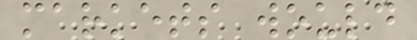markets would
